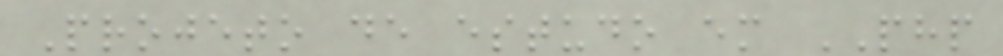Projeto de estudo em PHP
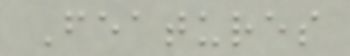Features
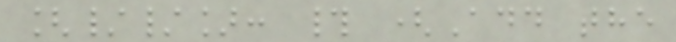[//]: # (Add the
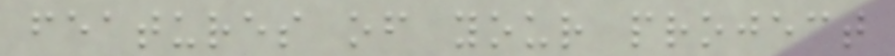features of your project
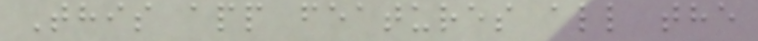This app features all the
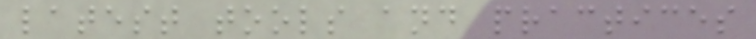latest tools and practices
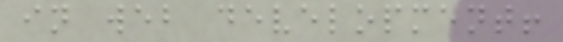in web development!
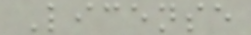License
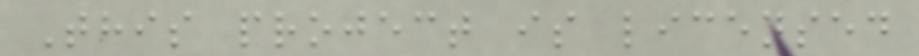This project is licensed
